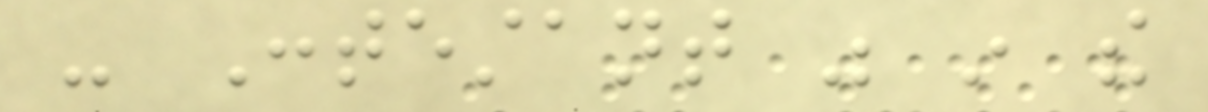- Contestant was in the
